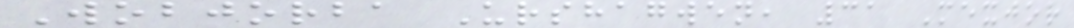Wobjorba Urshagwen, 31 Mexjor
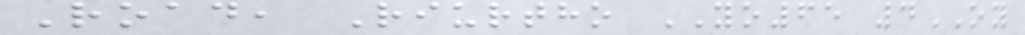Road, Riurtho YO65 4OY
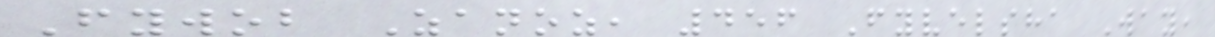Fywob Zanoz, 456 Fyvelsha Way,
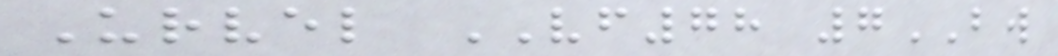Urvel VF78 7BW
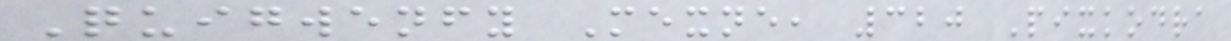Quigwenfy Mexne, 320 Pixkodra
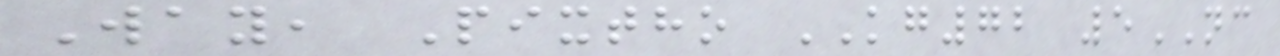Way, Pixtho KG72 5NC
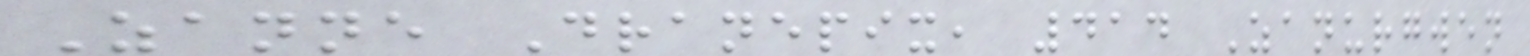Zanne Dranepix, 414 Zanurgwen
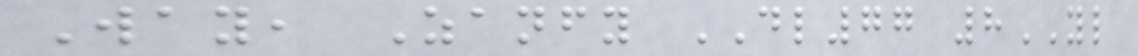Way, Zanfy DL77 8YL
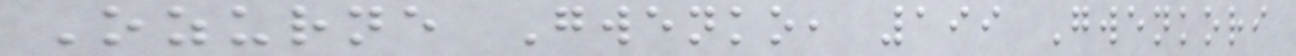Ozurne Gwenko, 199 Gwenkori
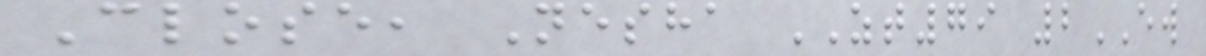Close, Nesha ZT79 2EW
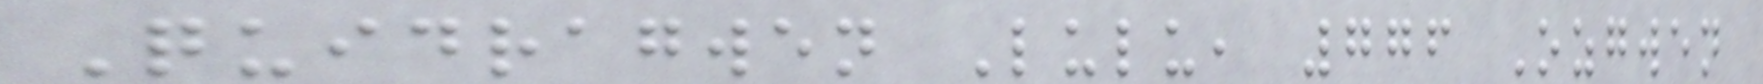Quidragwen Lulu, 776 Ozgwen
